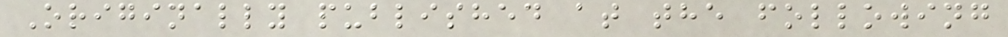Originally published at the following
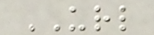URL
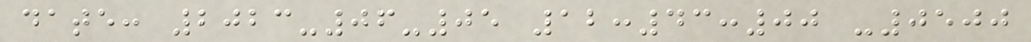date: 2023-06-05 12:43:00 -0500
